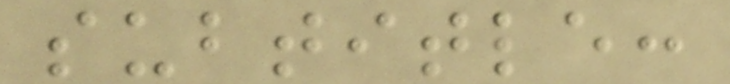subtitle:
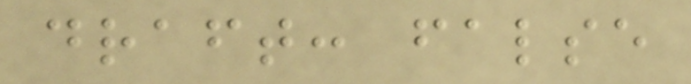draft: false
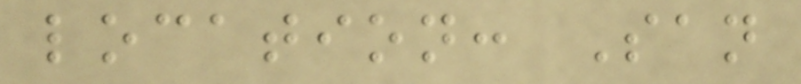location: San
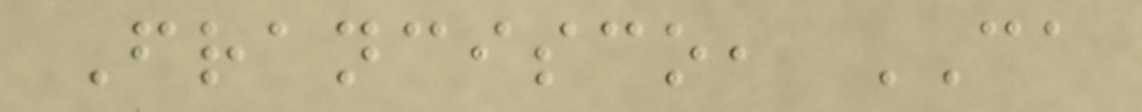Francisco, CA
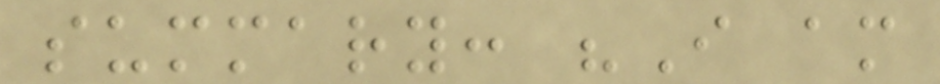summary: "I am
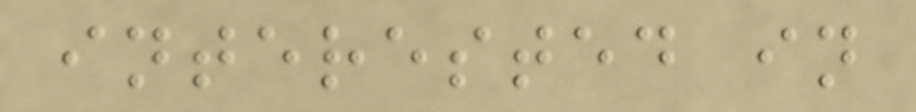interested in
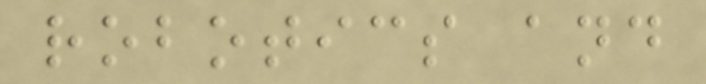robotics and
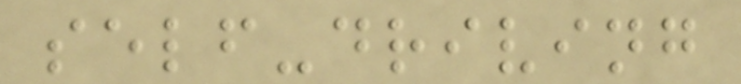self-driving
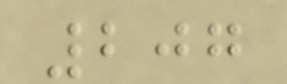207
